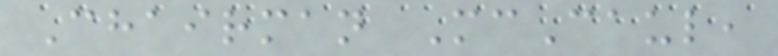Chairman McCaul,
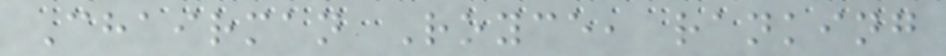Chairman Royce, ranking
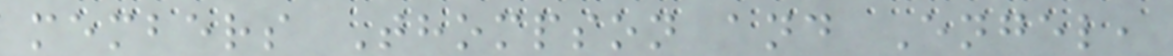members Thompson and Engel,
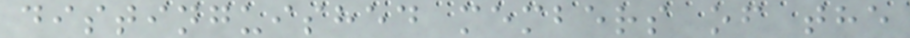distinguished members of the
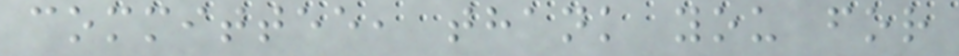committee, thank you for
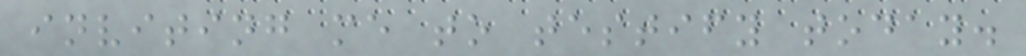inviting me to testify today.
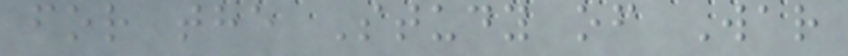for the Study of War
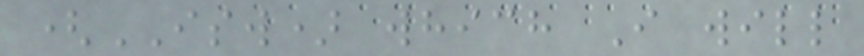(ISW) which I will
